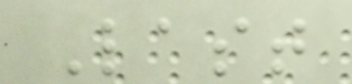Last
